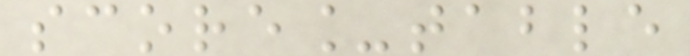score_table
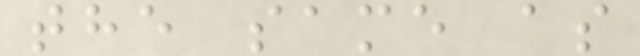the same as
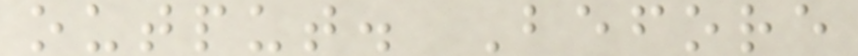output. Before
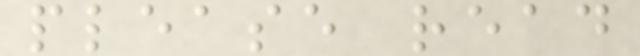please read
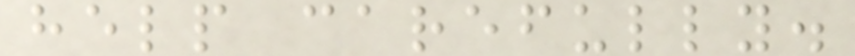help carefully.
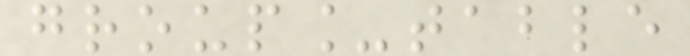group_table
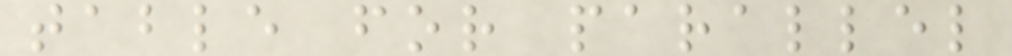table for parallel
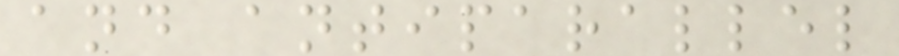and antiparallel
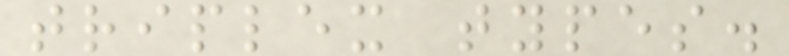triplex types.
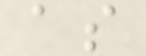as
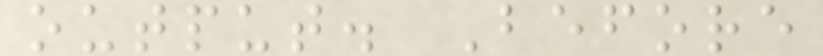output. Before
